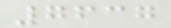7637
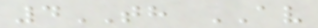4TH AV
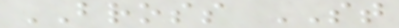BROSS ST
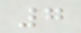7
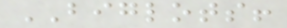BIGLOTS!
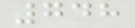748
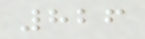826
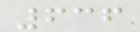636
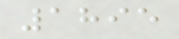1895
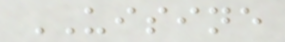UISINE
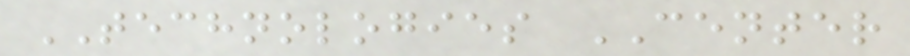TECHNOLOGIES CENTER
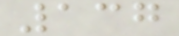137
